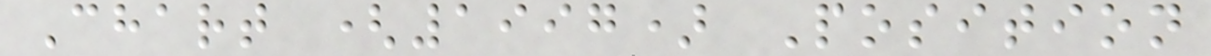Chart (1997) Position
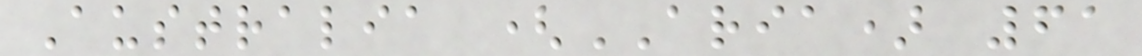Australia (ARIA) 61
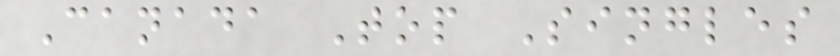Canada Top Singles
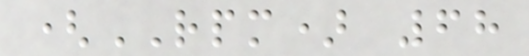(RPM) 68
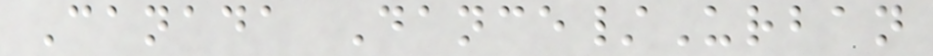Canada Dance/Urban
